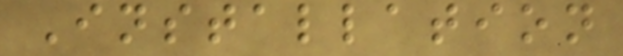Installation
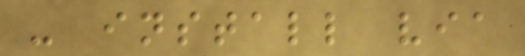- install via
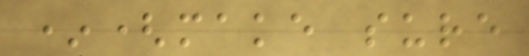*(make sure
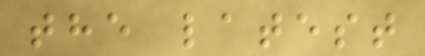the latest
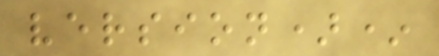version)*
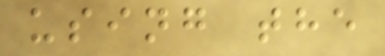using the
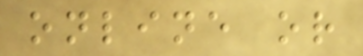online or
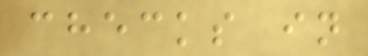checks in
